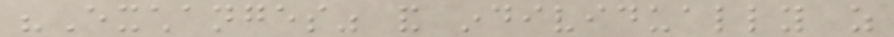"Exchanges" and individually as
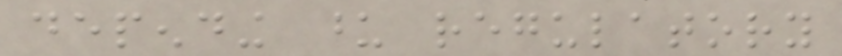depending upon regulatory
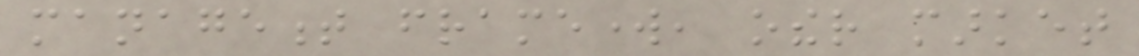management framework, other market
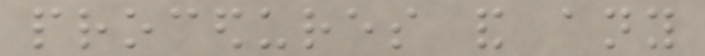procedures and any
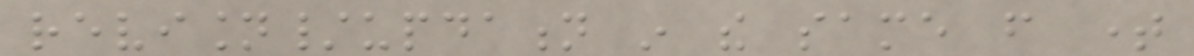revision/updation in the same from time
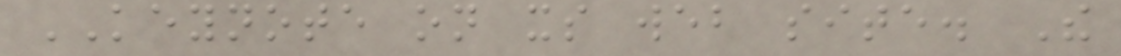KEYNOTE on its web site. The
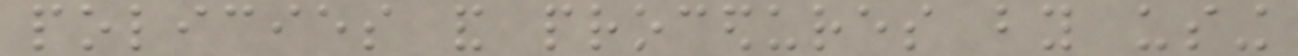policies and procedures by using
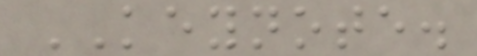KEYNOTE.
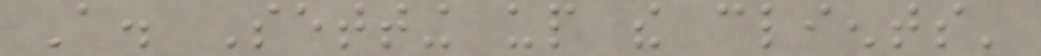A. Setting up the clients'
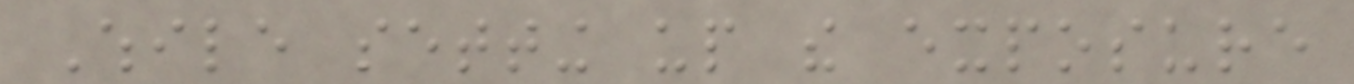While setting up the exposure
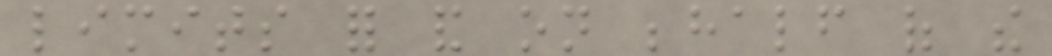limits for and on behalf of the
